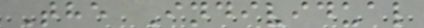The Individual
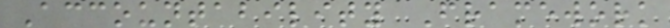Accountability Framework
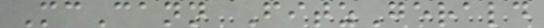McCann FitzGerald
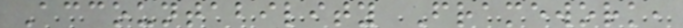Accountability Framework,
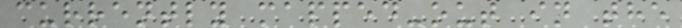currently mapped-out in the
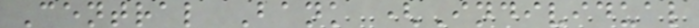Central Bank (Individual
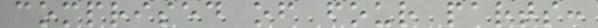comprised of four parts:
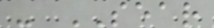- SEAR
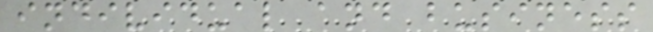individual and business
